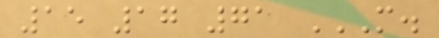15 17 71 M.
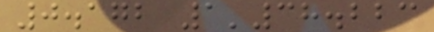0.172 1'38.223
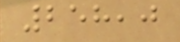258,0
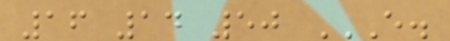16 14 50 E.
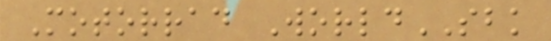Motorrad WorldSBK
